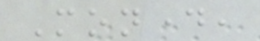Monday,
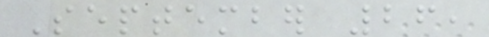September 26,
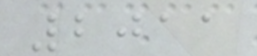2011
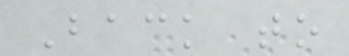Back to
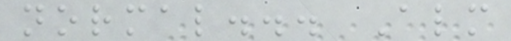normal... Almost
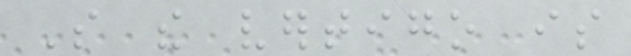So the vertigo is
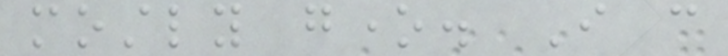mostly gone. I can
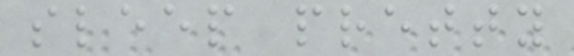sleep pretty
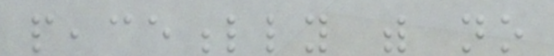peacefully with no
